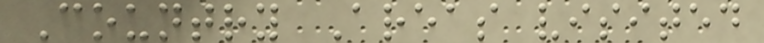Country Areas visited
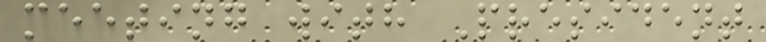meeting with President
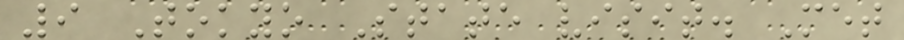9 Tokyo State visit. Met
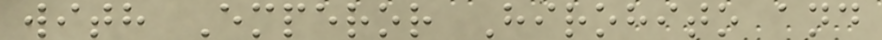with Emperor Hirohito and
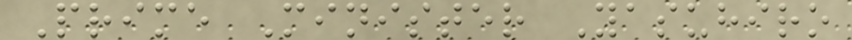Prime Minister Yasuhiro
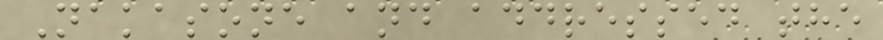Nakasone and addressed the
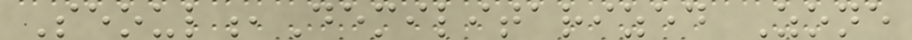Seoul,Demilitarized Zone
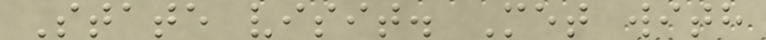State visit. Met with
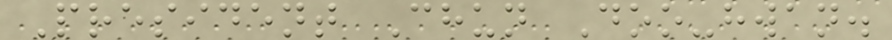President Chun Doo-hwan.
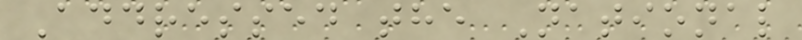Addressed the National
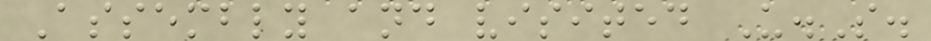Assembly and visited U.S.
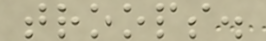troops.
